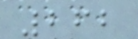262
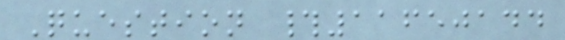Question #11650144
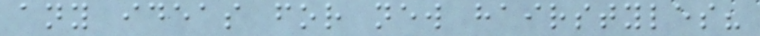any ideas for new hairstyles?
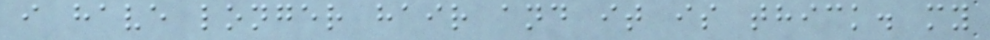i have longer hair and it is thick. my
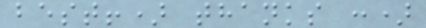best!) thanks :)
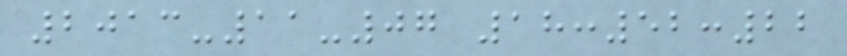2013-11-07 18:52:22
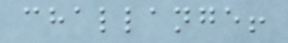challange!
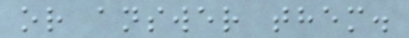or answer them.
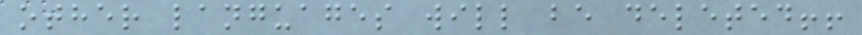other languages will be deleted!!
